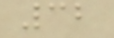32
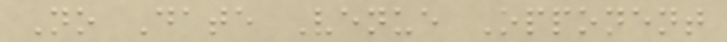No Date Venue Opponent
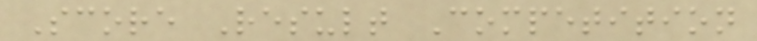Score Result Competition
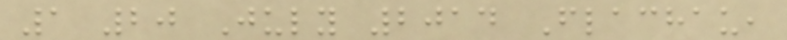1 20 July 2014 Flachau,
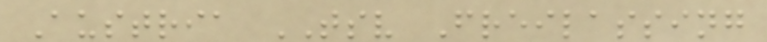Austria TSV Freilassing
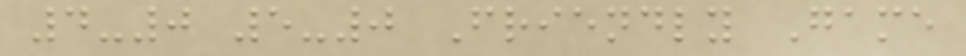4-0 5-0 Friendly Game
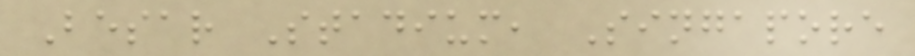Besar Stadium, Singapore
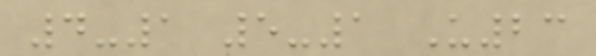4-1 5-1 U23
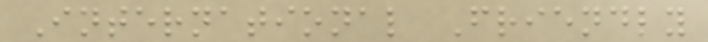International Friendly
